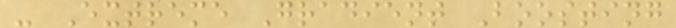- Extreme Gradient Boosting
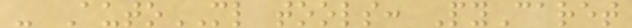- AutoML tools: PyCaret
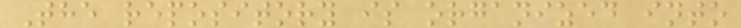The repository is organized into
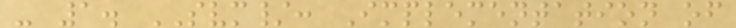- 1. SVM/: Implementation of
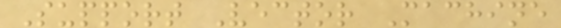Support Vector Machine
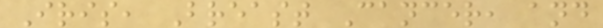Iris, Breast Cancer, and
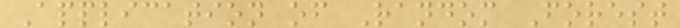Application of Random Forest
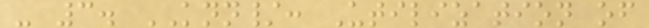- 3. KNN/: Utilization of
